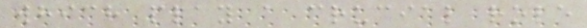which play a crucial role
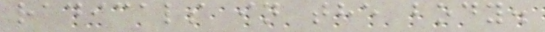radicals in the body.
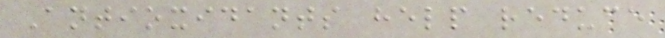Antioxidants help reduce
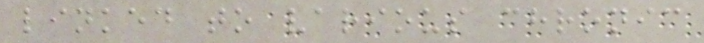linked to various chronic
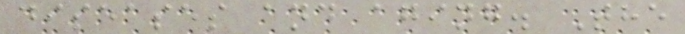diseases and aging. The
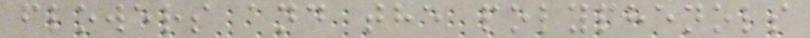flowers and the polyphenols
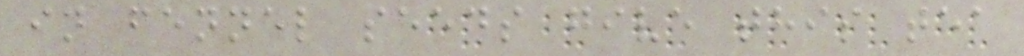in fennel seeds give this tea
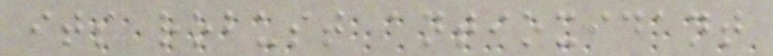its robust antioxidant
